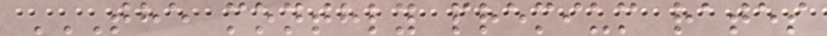THE MONTHLY PREMIUM RATES
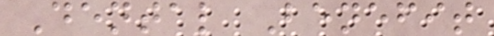Dental Benefit
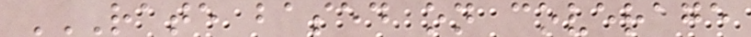RATE BASED ON COVERAGE
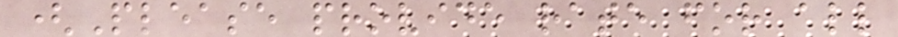(Please provide rate for all
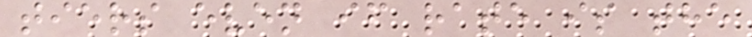tiers even if rate is the
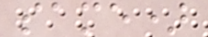same)
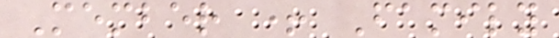Member + Family
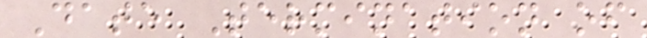Date Termination of
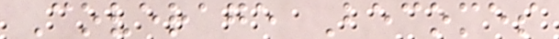Coverage Becomes
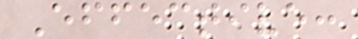Effective:
